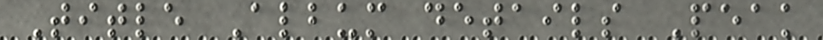Title Album details Peak
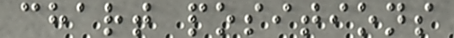chart positions
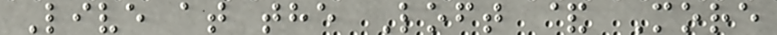Live at the Loft & More
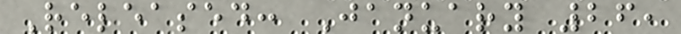Released: January 26,
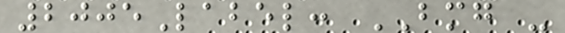2005Label: BMG -
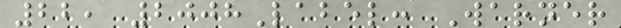22, 2008Label: Warner
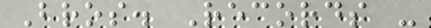Bros. Records -
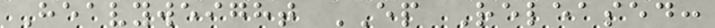Heavyweight EP Released:
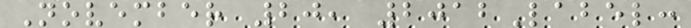November 20, 2012Label:
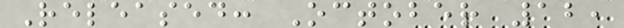Released: October 12,
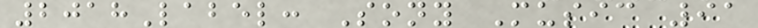2018Label: Sony Music 91
